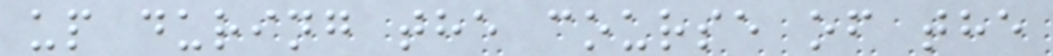up during the course of the
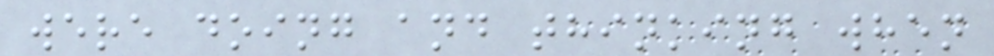were doing and thinking when
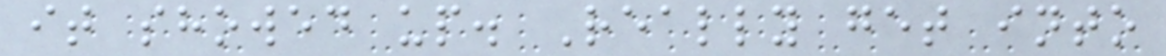it showed up. Really get into
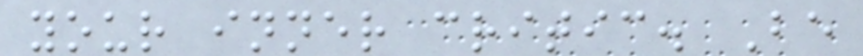your inner critic. Be
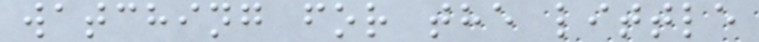watching for the little
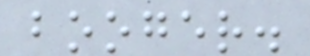booger.
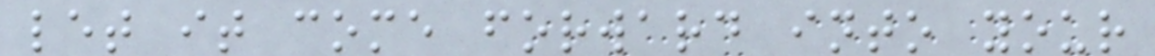let it come forward into your
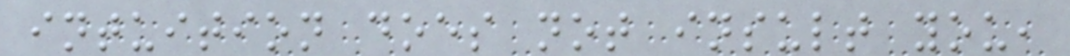intuition does not insult you,
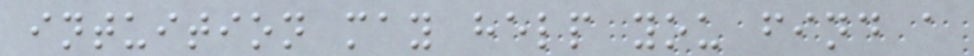intuition may help you find a
